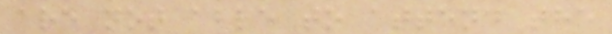are not able to attend the
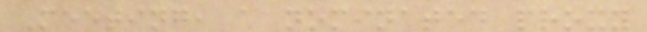Meeting, a nominated proxy
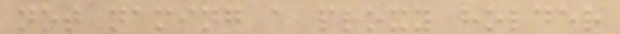not naming a proxy holder
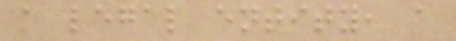a legal entity, a
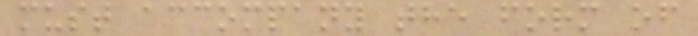must accompany the form of
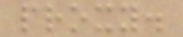proxy.
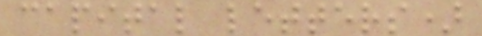capital letters)
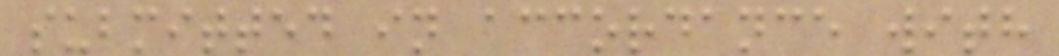submitted in accordance with
